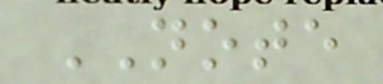NOTE
